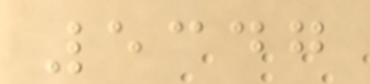5347
